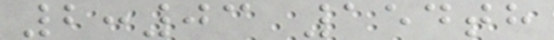2:03 154th
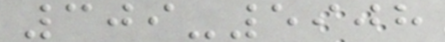309-5908
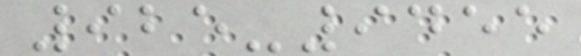925-9455
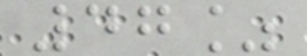47%
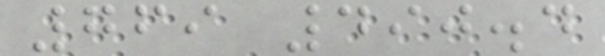769 490.4
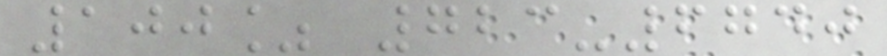100% 723-6740
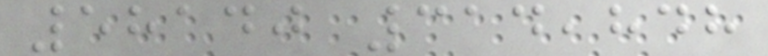58140 314,848
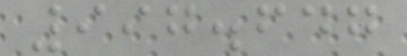997.647
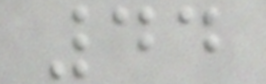44
